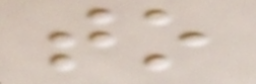to
